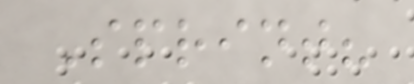Sprint?
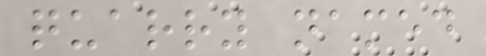quarry named
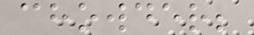chowder;
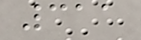311
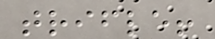trifle!
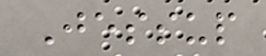Jessup
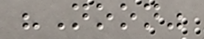"Noon"
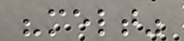"melt"
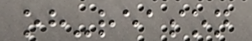oh-reason
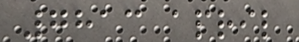7813 april
